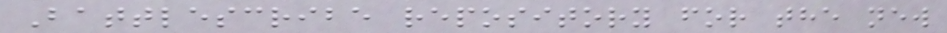Battlescribe repository for the new
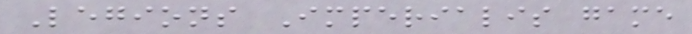Legions Imperialis game
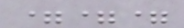===
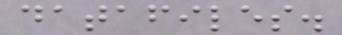datafiles.
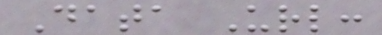Data Url:
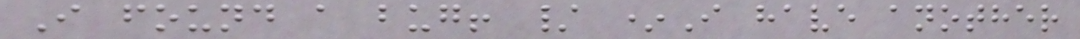I found a bug! / *I have another
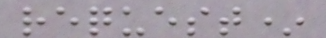request*
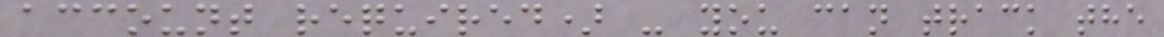account required) - you can track the
